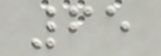65
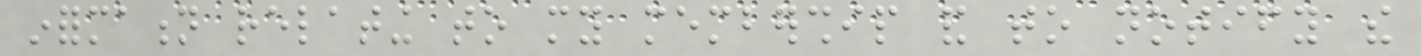information relating to my membership and to notify the
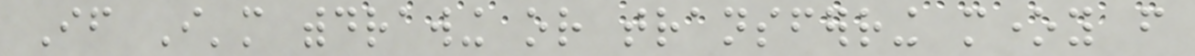If I'm withdrawing or transferring money from
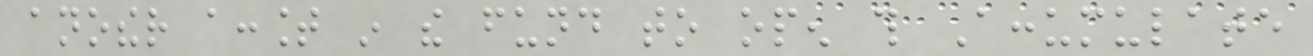another account in the fund to open this Accumulate
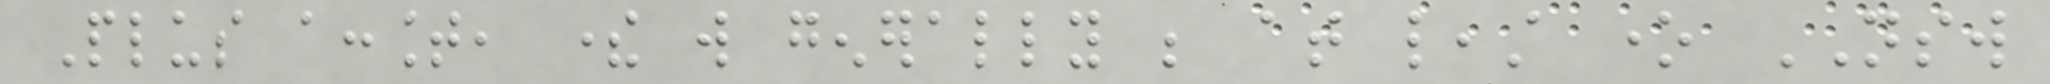Plus account, there will generally be at least one NSW
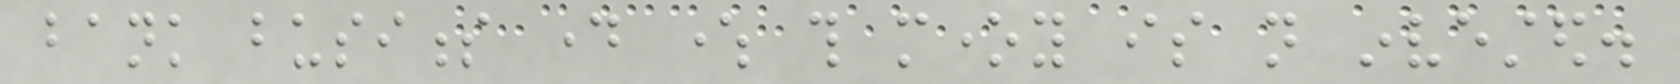bank business day where this money is not invested.
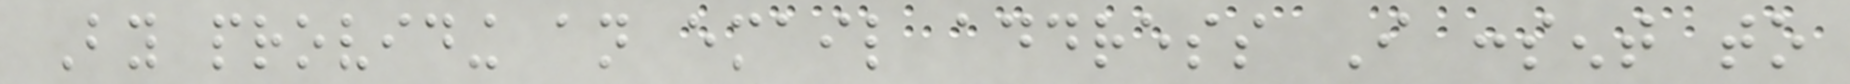By providing an email address I consent to
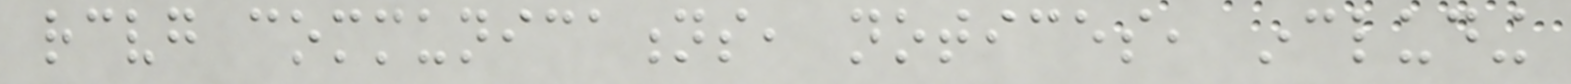receiving communications, notices, including
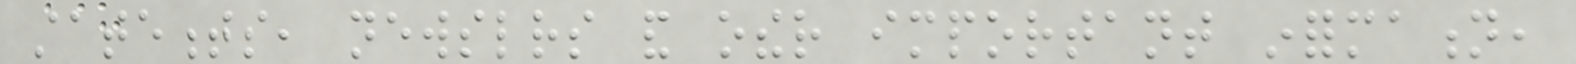statements, newsletters and other important information,
